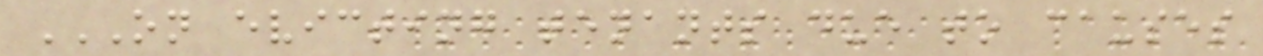ON EVICTING TENANTS DUE TO CAUSES
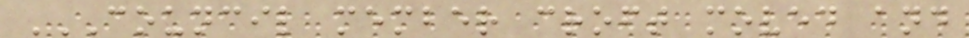COUNCIL MEMBER CROFT MOVED AND
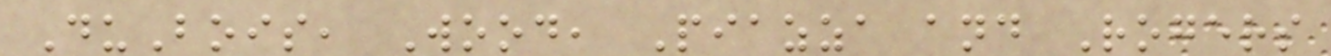DuBois, Wood, Piazza and Rogers
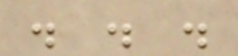. . .
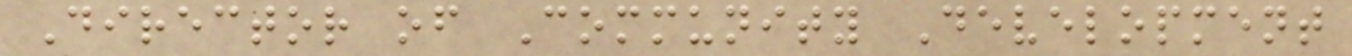Director of Community Development
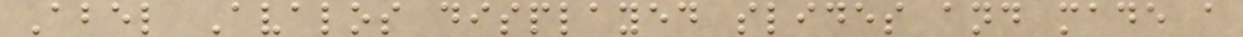Abel Avalos displayed slides and made a
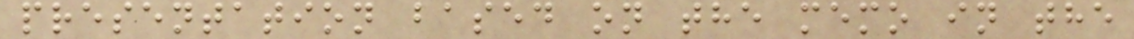presentation based on the memo in the
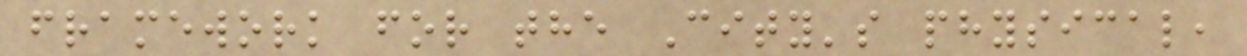framework for the City's physical,
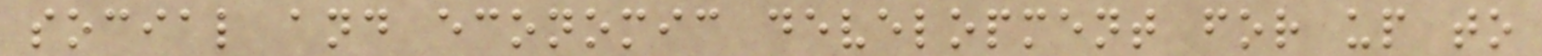social and economic development for up to
